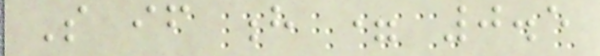So if h = 0.5
